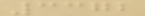3372
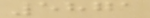5871
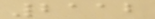2112
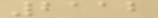2112
